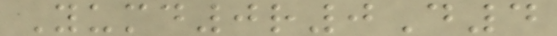Yumd0r0D4
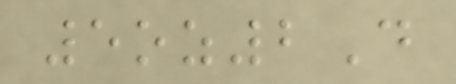5oz2D
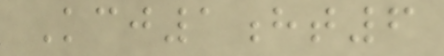Kcj1ht6
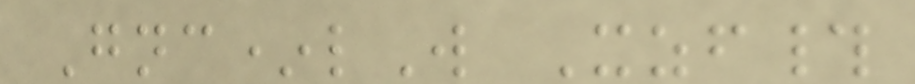Gnc*lW Xzf#
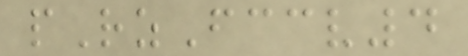pRzFccv4
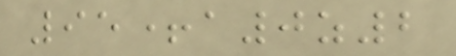95+a0z2
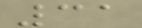31
